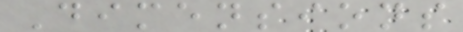Dimensions
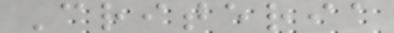Criteria
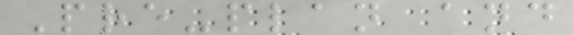Pre-plan and
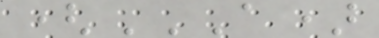(A)
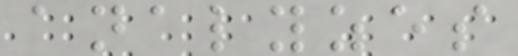analyzes
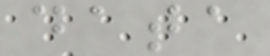data
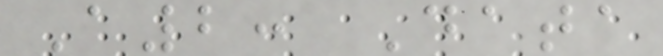A2: Data
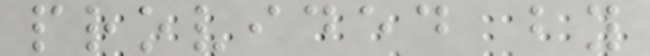provided by
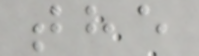the
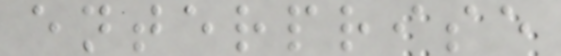enterprise
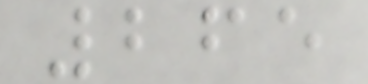265
